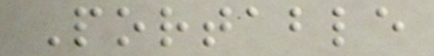Portable
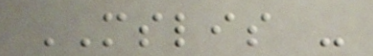MSLIS -
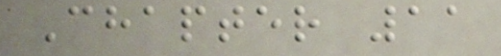Chapter 11
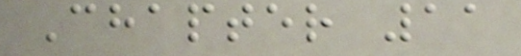Chapter 11
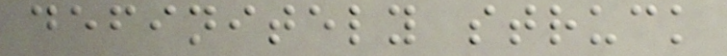definitely struck
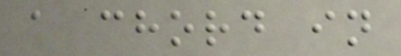a chord in
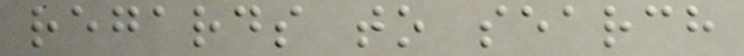regards to search
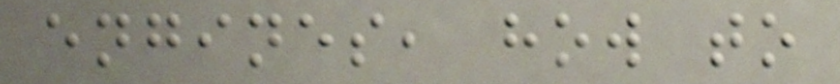engines, how to
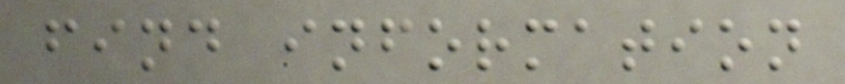find information
